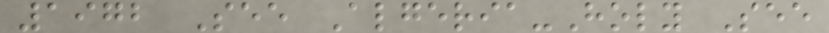1972 See Algeria-Holy See
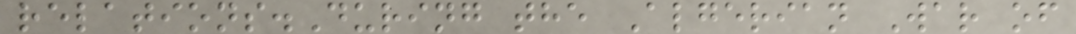relations.During the Algerian War of
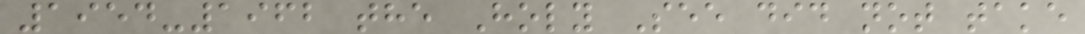1954-1962 the Holy See did not take
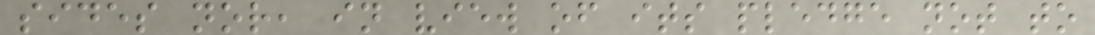sides nor, in view of its pledge not to
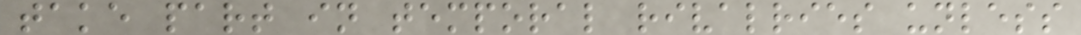take part in temporal rivalries unless
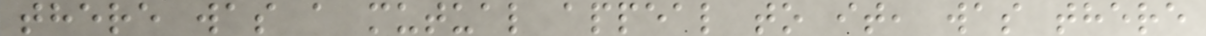there was a mutual appeal to it, was there
